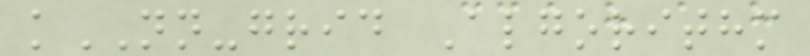kNN-grid Algorithm
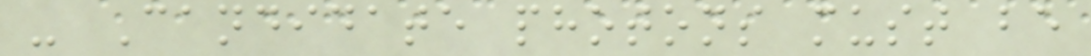- Candidate photons must be
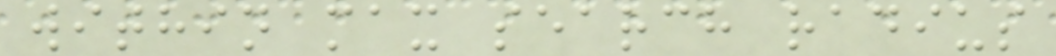within max search radius
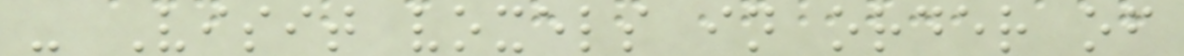- Visit voxels in order of
